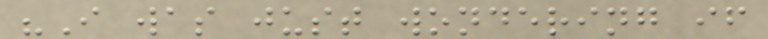"I was just wondering if
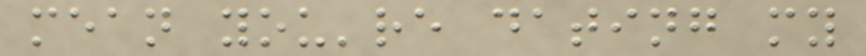mean you're dating my
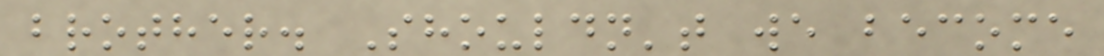brother. Shouldn't we become
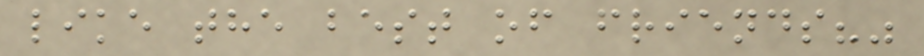like the best of friends?"
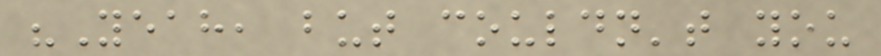"Yeah, but couldn't you
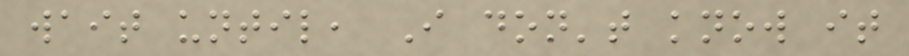wait until, I don't know it
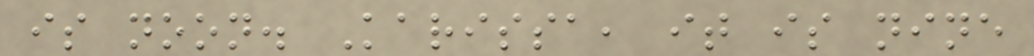is noon. Karissa, it is nine
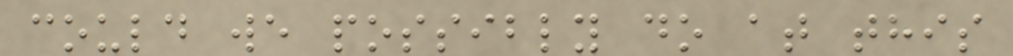could we possibly do at this
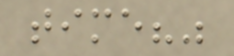time?"
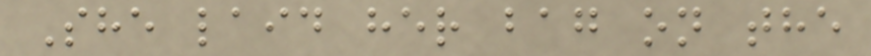She laid her bag on the
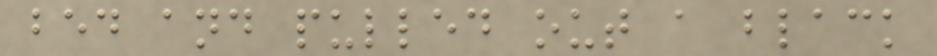bed and pulled out a black
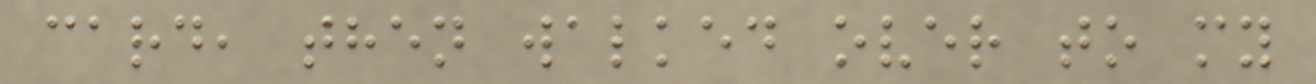card, then walked over to my
